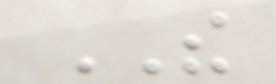THE
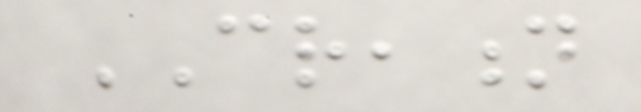CREATION
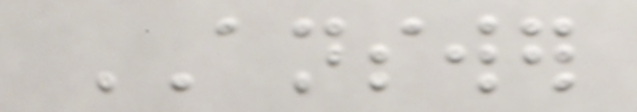ANSWER
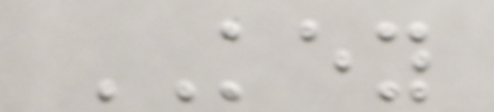KEY
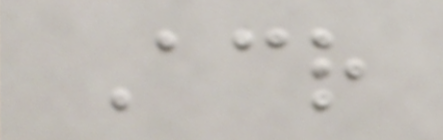Across
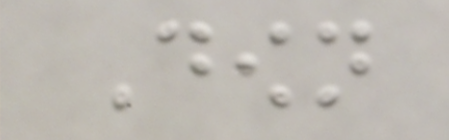Down
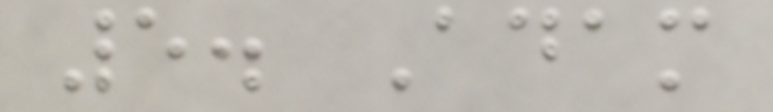5. Adam
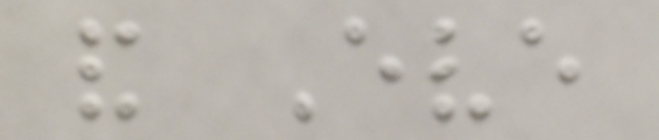and Eve
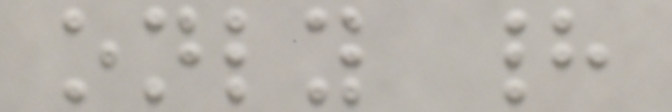only had
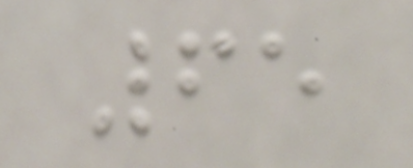65
